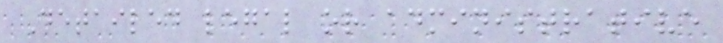Detailed legal or administrative
